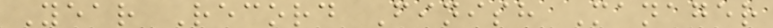Year Record Finish Manager
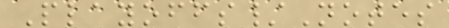Playoffs/Notes
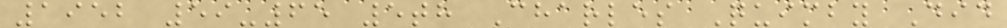1952 59-65 5th Charles Quimby Did
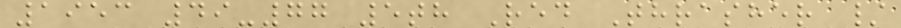1953 49-77 5th Red Thrasher /
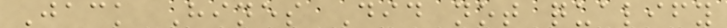Jack Hines Did not qualify
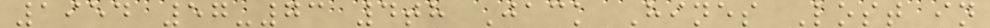1954 57-73 4th Jack Hines Lost in
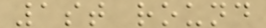1st round
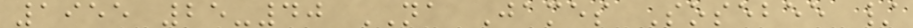1955 25-40 NA James Sosebee /
